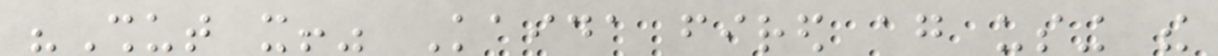"Shut it!" Kaida fired again using the
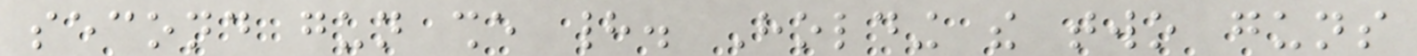second gun she had. Holding the two guns
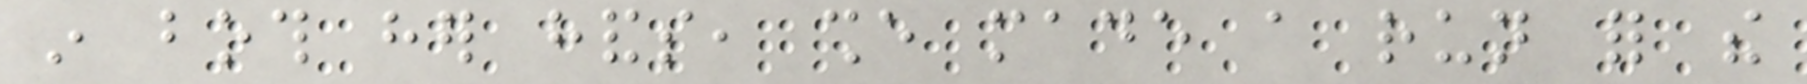in both her hands, she made a run for the
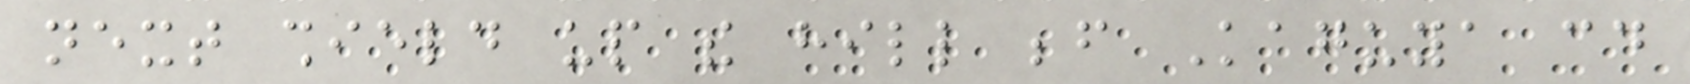next shield up the hill before Kaguya could
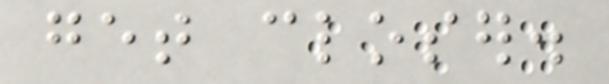get closer.
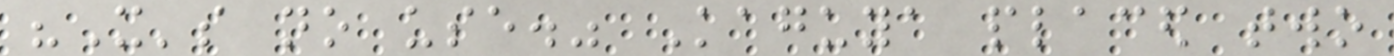"It's no use." Kaguya placed two
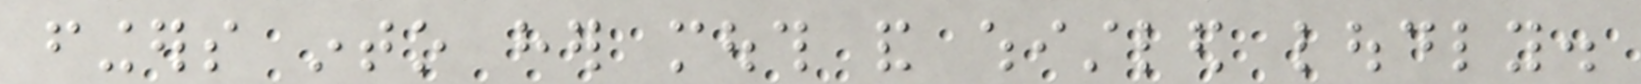fingers into her mouth and whistled loudly.
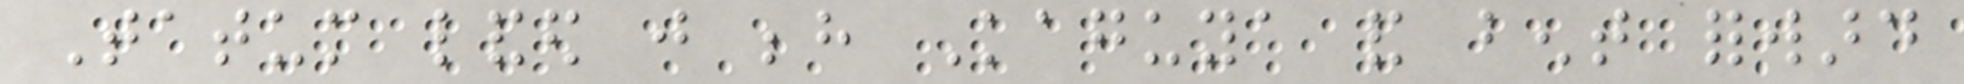Tatum landed just behind Kaguya and bent forward
